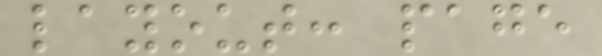layout: page
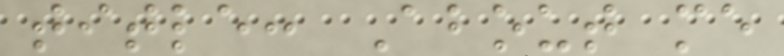title: About me
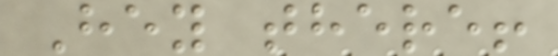Hey there!
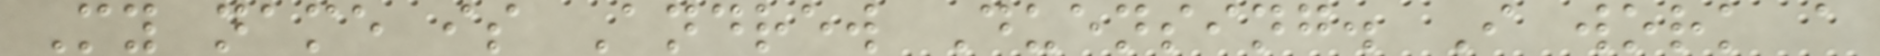My name is Andrew Duensing. I work a
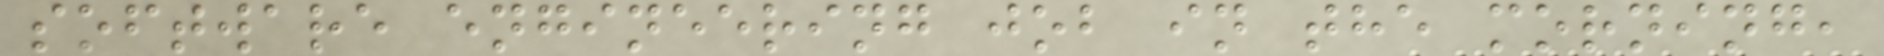software engineering job in the morning,
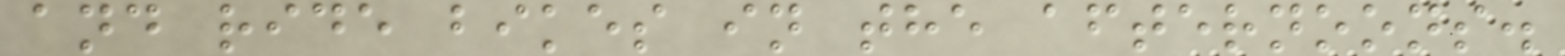and ride bikes in the afternoons.
